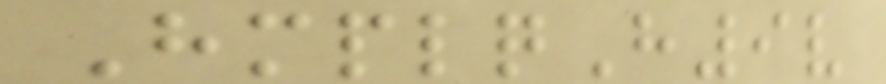HmplqH9v
